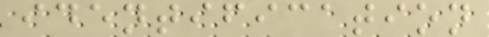identification
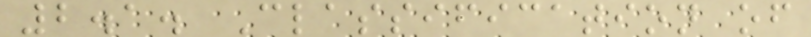2.1. Classification of
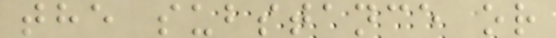the substance or
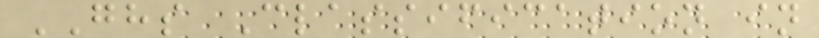GHS Classification in
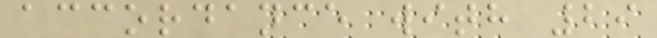accordance with 29
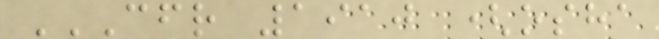CFR 1910 (OSHA
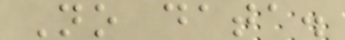No data.
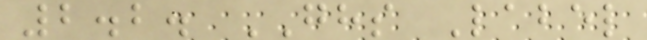2.2. GHS Label
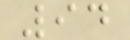94
